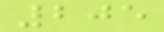205
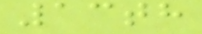13th
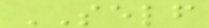SELF
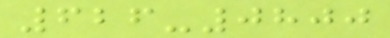626-0800
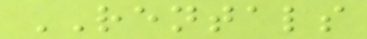RENTALS
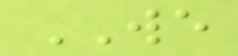WE
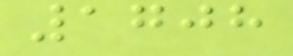1708
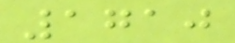1710
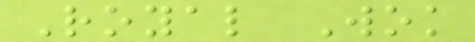Royal Wok
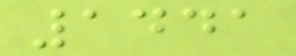1441
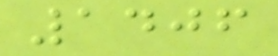1406
